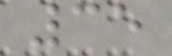35
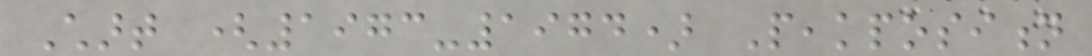Chart (1973-1974) Peakposition
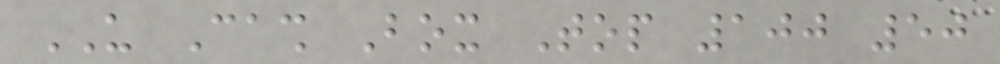US Cash Box Top 100 50
